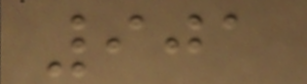901
